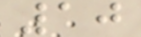10
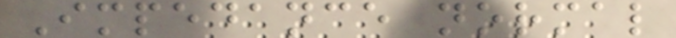Impedance normal
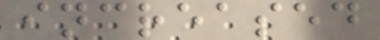increased
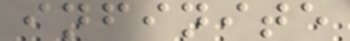infinite
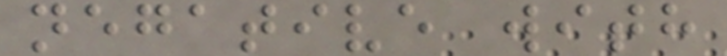negative with
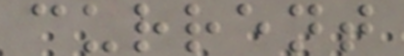current
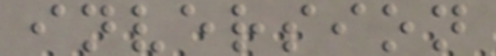inversion
